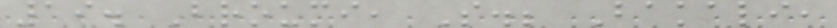19. Broumi, S.; Bakali,
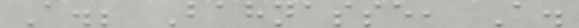A.; Bahnasse, A.
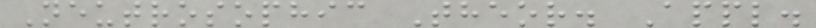Neutrosophic Theor. Appl.
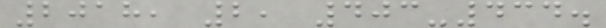2018, 2, 403-434.
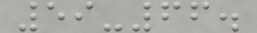59-66.
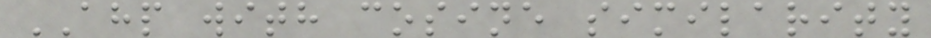AHP with cosine similarity
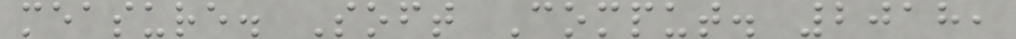measure. Soft Comput. 2018,
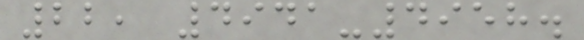22, 4941-4958.
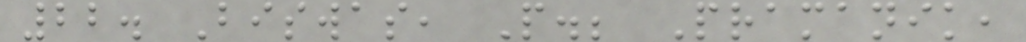22. Biswas, P.; Pramanik,
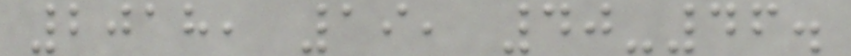2018, 19, 40-46.
